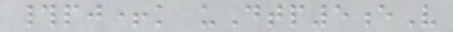#pj+k uDtp5eV
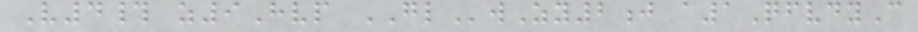V4# z9Hvp GLwZy2j a1QfvdyC
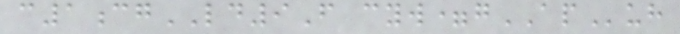c1cgLD9F cyw=gAPuh
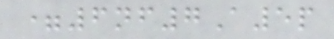=6nf7A5p
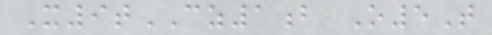X9tCZ1b O5T
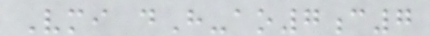Vmi dH-ao7c7
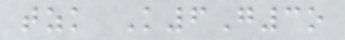tzk K6G3o
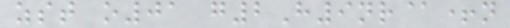zst o01 g2H9nr@+n
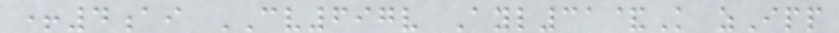+4ai CV697v Ayl31&K zIpp
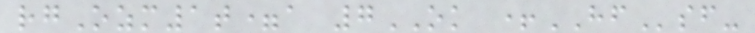rgOzm1t=a 7OK +HFsf-
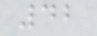42
